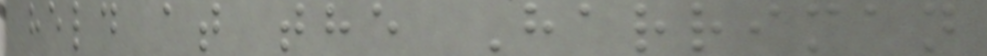held at the Harriman
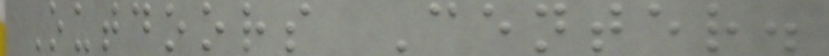Outdoors Center.
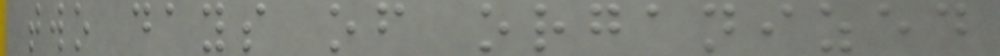two days of organized
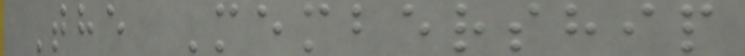The Membership
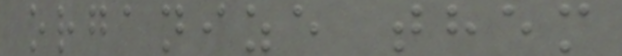organize them
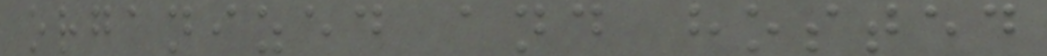organized and hosted
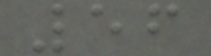56
